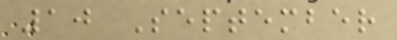10 September
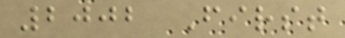2002 First
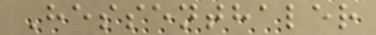Hessenthaler
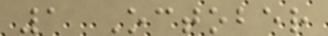1 October
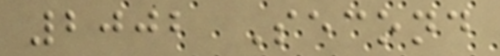2002 Second
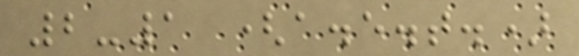2-1 (a.e.t.)
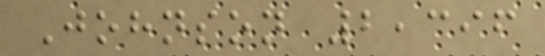Johnson 2,396
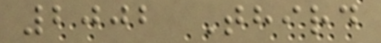2002 Third
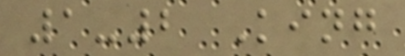1-2 King
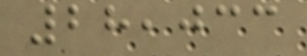28,033
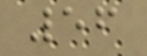56
